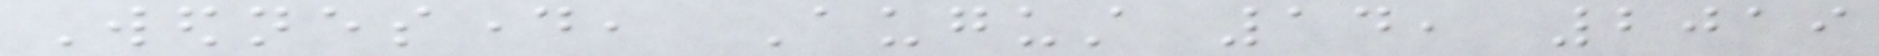Wednesday, August 14, 2019
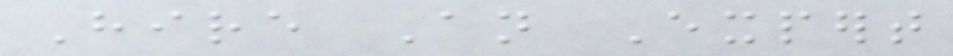Hire An Expert
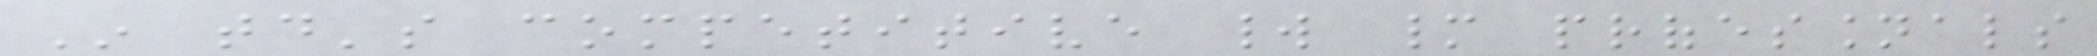In today's competitive world many professionals
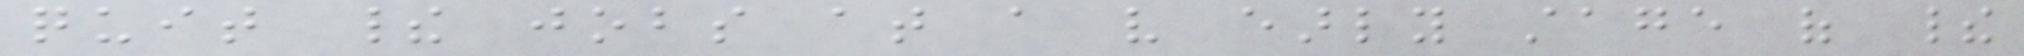quit their jobs at a very early stage of their
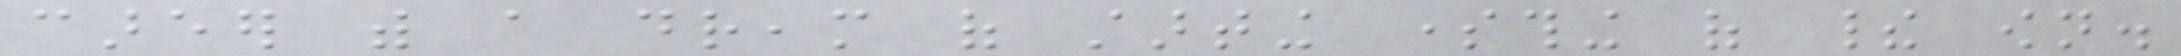career with a dream of starting something of their own.
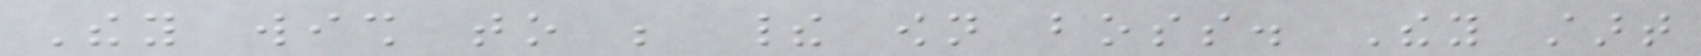They wish to be their own boss. They start
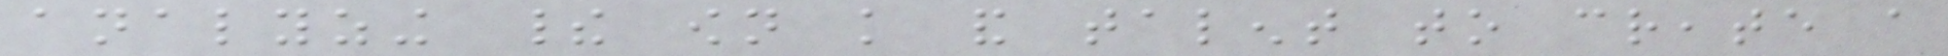analyzing their own knowledge and talent to create a
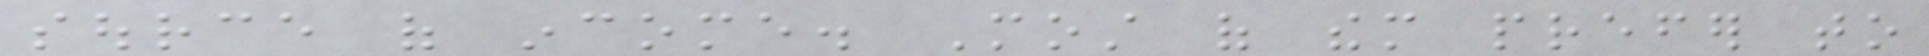source of income. Most of them prefer to
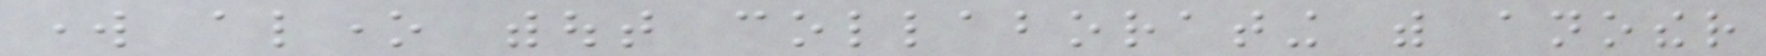work alone without collaborating with another
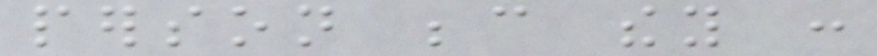person because they :
